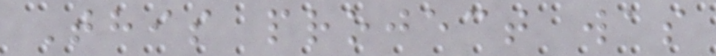This project was
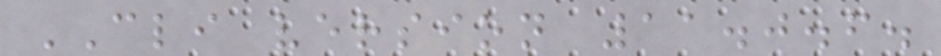CLI version 11.0.6.
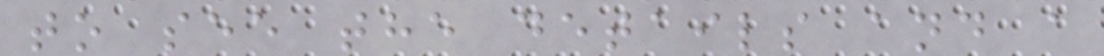to see the details and a
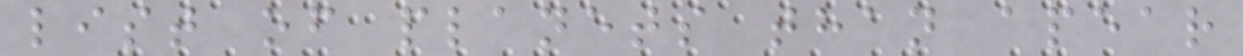list of planets than apear
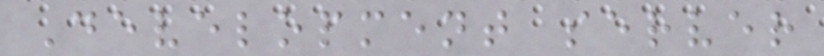Development server
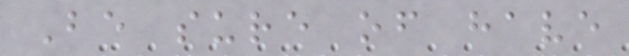Be sure of have
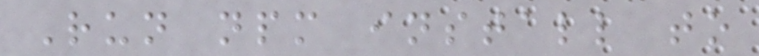Run npm install to
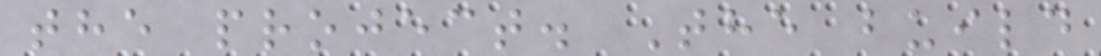the project. The build
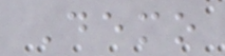Demo
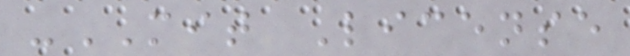-MIT License
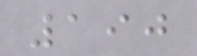190
